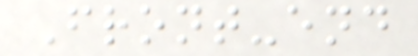Front-end
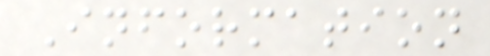Information
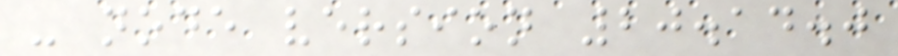- node version 20.14.0
